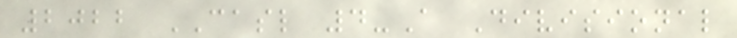2022 CASL 4-A Divisional
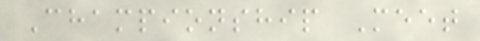Championship Meet
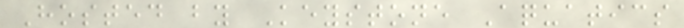Hosted by Keystone Aquatics
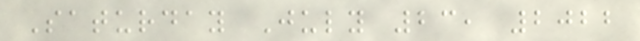Saturday July 23, 2022
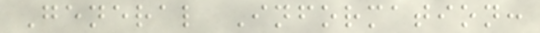General Information:
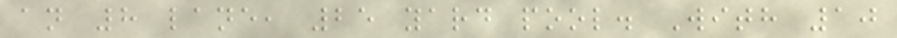an 8 lane, 25 yard pool. With 10
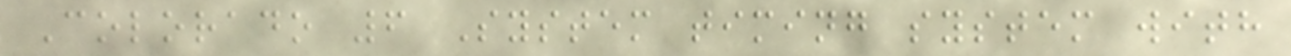Colorado 6 System timing system with
